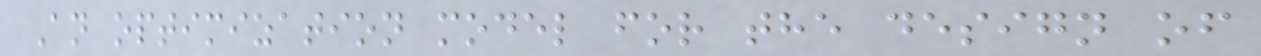An optimization model for the design of
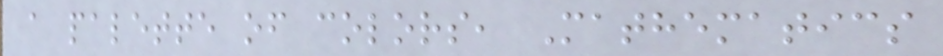a palette of colors, Mathematics
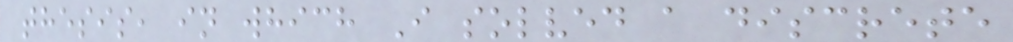thesis, in which I solved a discrete
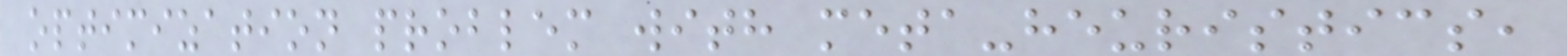optimization problem with meta-heuristics,
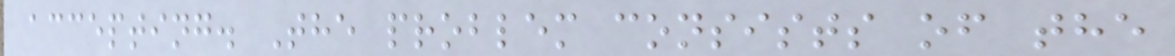accepting. The problem consists of the
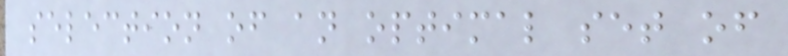selection of an optimal set of
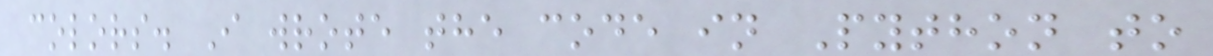colors. I wrote the code in Python to
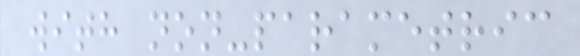with non-parametric
